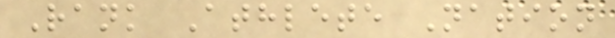Rank Athlete Nation
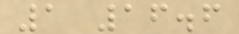1 16.6
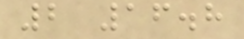2 16.8
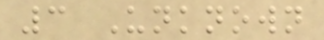3 Unknown
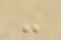-
